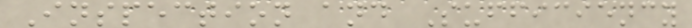Inspection and Sufficiency
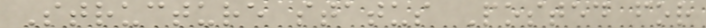Structure status Posted for
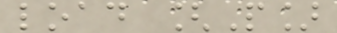load [P]
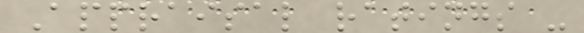Appraisal ratings -
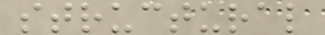structural
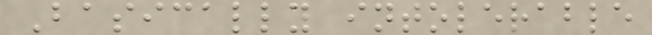Basically intolerable
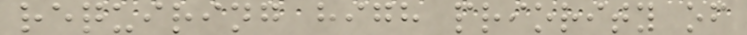requiring high priority of
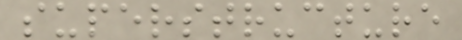superstructure
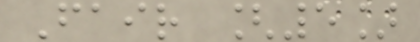Fair [5]
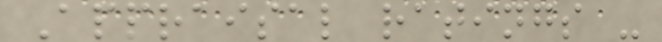Appraisal ratings -
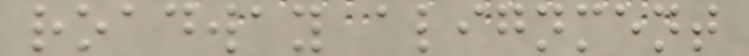roadway alignment
